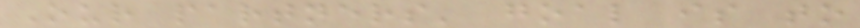Our partners' goal is to
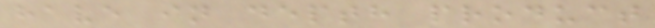have in depth product
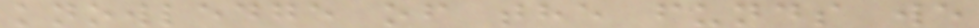knowledge of the funds we
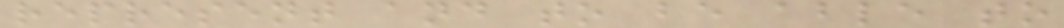represent and to be able to
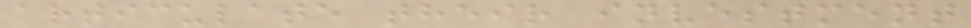articulate their investment
